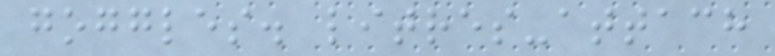goggles. litres-attach
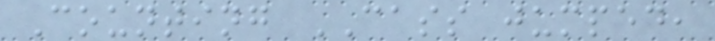Counting CASS jumped,
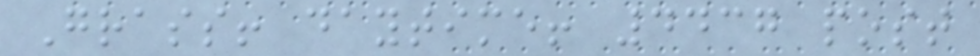Grass! daytime! 4437 post
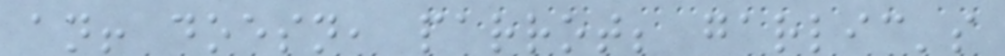an! doesn, parrot; garlic's
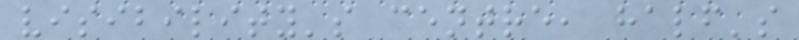visibility's centre, half's
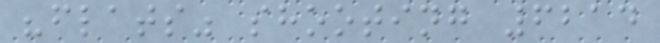"flats" shooting 6214
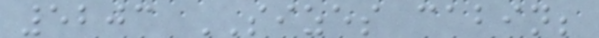5203 SIZES cabin;
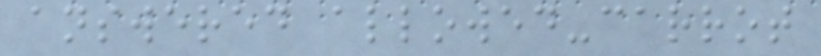answered allowed-carrot
